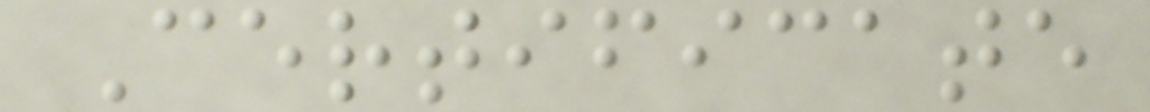Certificate
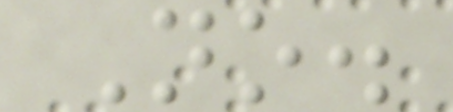No.
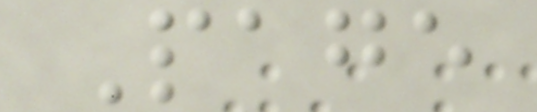Page
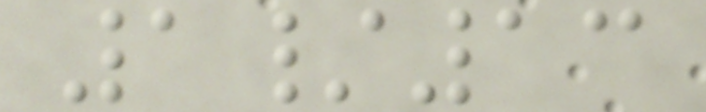1/13
